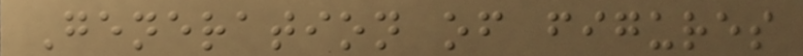Generation of figures
